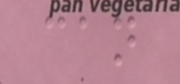can
